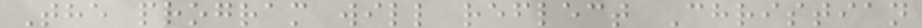The program will reflect Christian
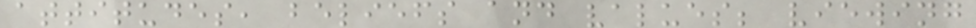attitudes, beliefs and values; viewing
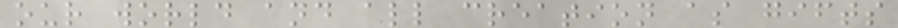our world and all creation as gifts
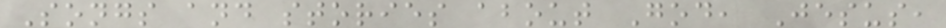Songs and stories about God, Jesus,
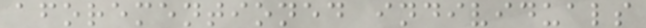aforementioned individuals
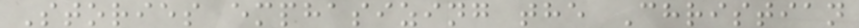Stories emphasizing the Christian
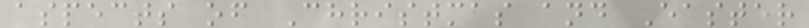aspects of Christmas and Easter
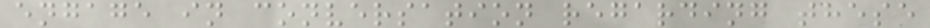engage in conversation regarding these
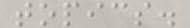topics.
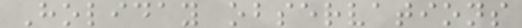Holiday observations
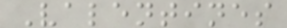Valentines
